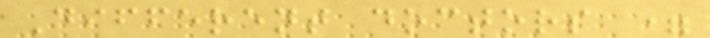Different doctors =
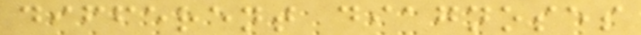different diagnoses
